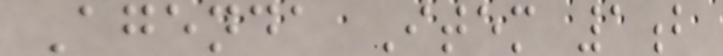Agenda Item 1b
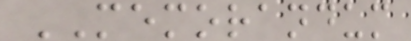MEMORANDUM
